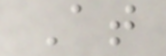At
